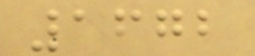1672
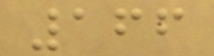166
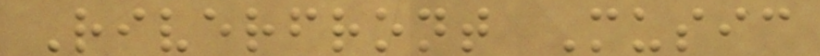Riverfront Music
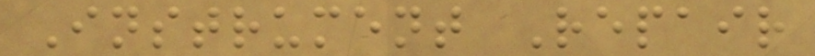Instrument Repair
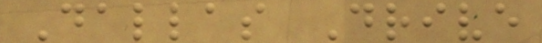Dallas Drive
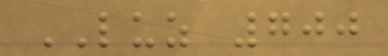LUZ 700
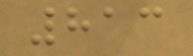813
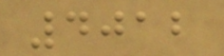4012
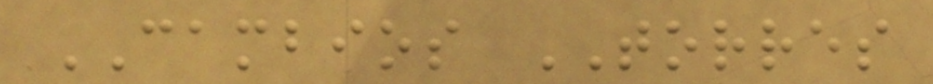CAMBIOS TORRES
